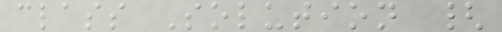class Solution {
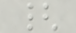{
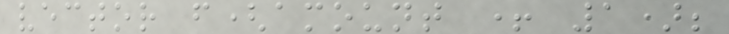vector f(amount + 1);
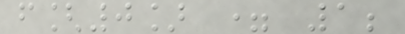f[0] = 1;
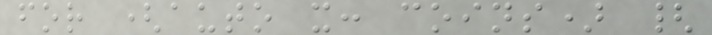for (auto x: coins) {
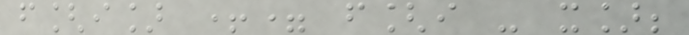f[i] += f[i - x];
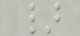}
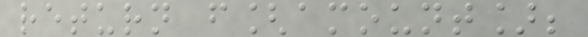return f[amount];
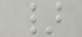}
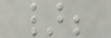};
